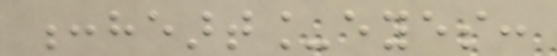:heart_eyes:
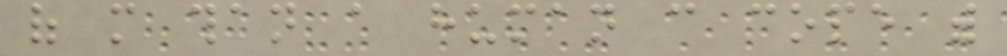of more than a human can cope with
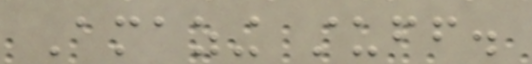Amazing stuff.
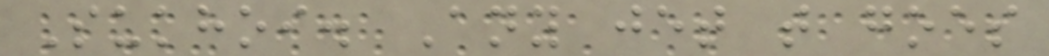Sukhoi. Any jet that goes
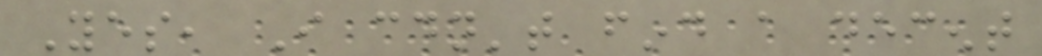Yes, I couldn't find a decent
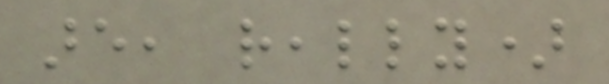are, really)
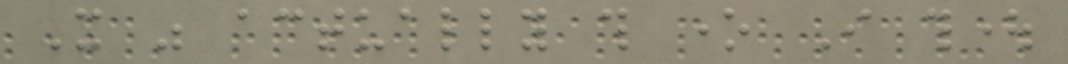It was actually this one I thought
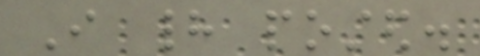I had posted.
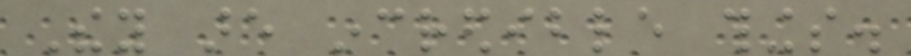They are incredible things.
